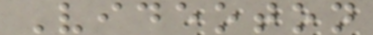Videoton
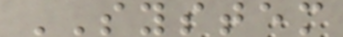SYSTEM
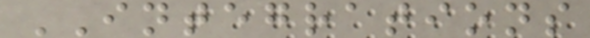INTEGRATIONS
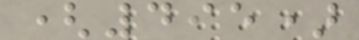(495)
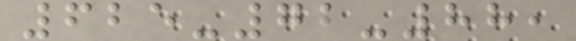625-72-88,
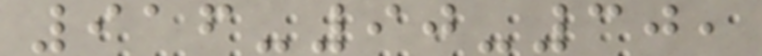916-90-30,
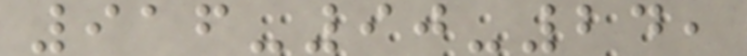916-90-24,
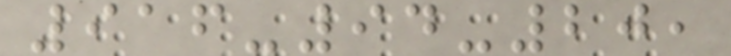916-94-20,
